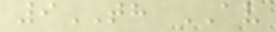9TH AV
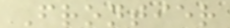Frontier
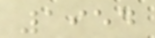1954
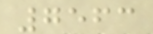7563
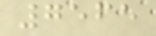7565
